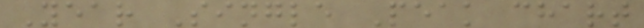Year Single Peak chart
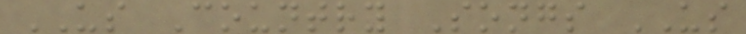US Country Songs US
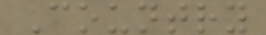Country
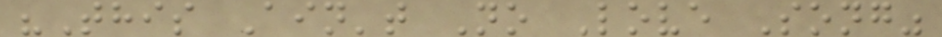"This Ain't No Love Song"
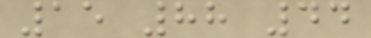15 88 44
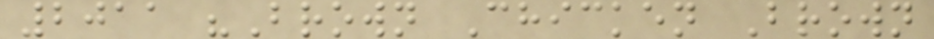2011 "Brown Chicken Brown
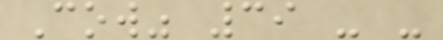Cow" 39 - -
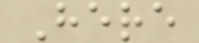Here
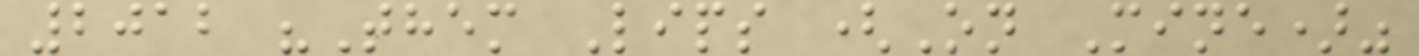2012 "Them Lips (On Mine)"
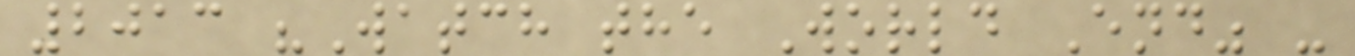2013 "Watch the World End" -
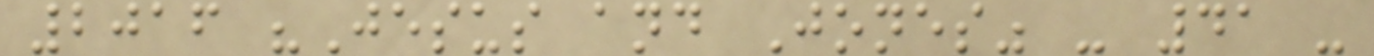2016 "Jesus and Jones" - 41 -
